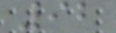92
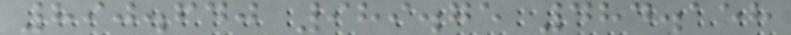890.640 989.75 484.158
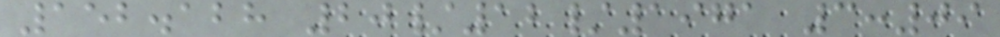152.128 20/12/1971 3:09
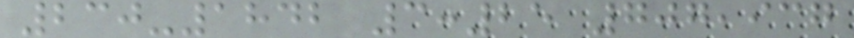230-1842 3:25 707,937
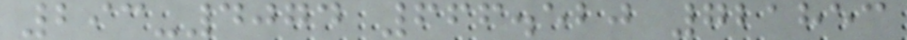293-4074 666.520 721853
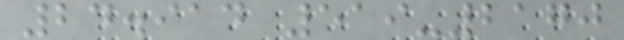24.914 519-2170
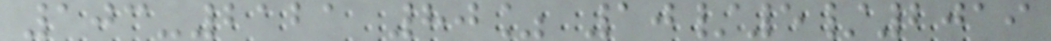103-2121 80% 10/5/2019
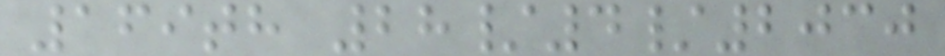169th 28/4/2030
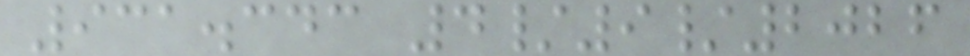931.343 4/9/2026
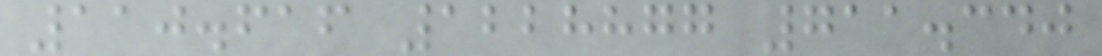110.616 1228877 711.340
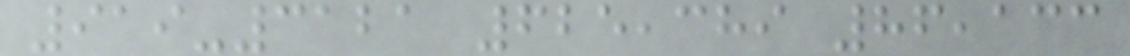919-3121 625,389 86,133
